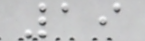19
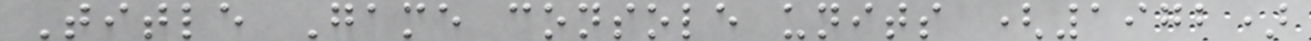Title Game console units (1972)
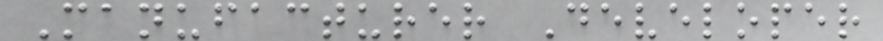Manufacturer Developer
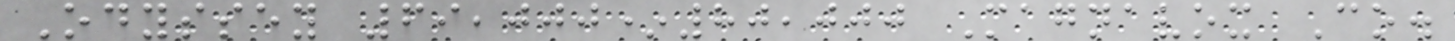Odyssey 69,000*80,000 Magnavox Co.
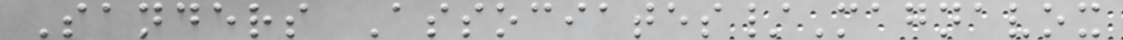Sanders Associates/Magnavox
